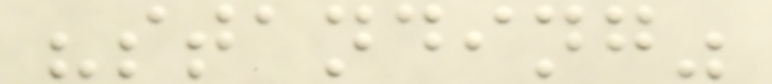"standing"
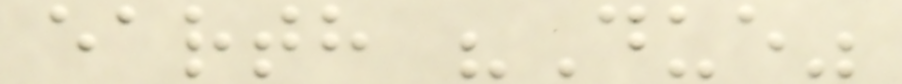earth "Due"
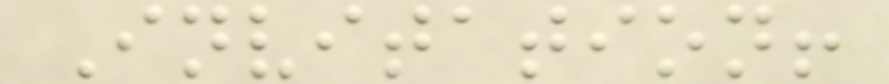Invitation!
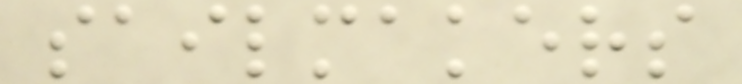sailmakers
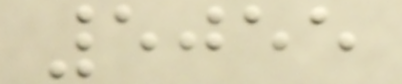5055
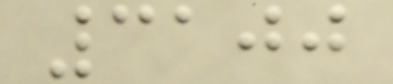3100
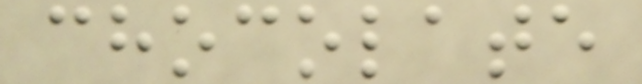chocolate
